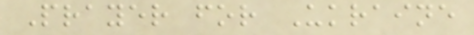Prayer for Ukraine
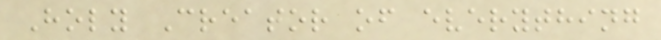Holy Creator of everything
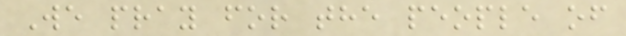We pray for the people of
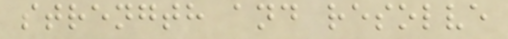strength and resolve
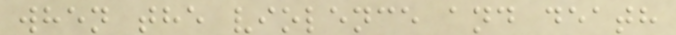when the violence and death
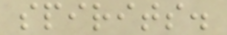spirits.
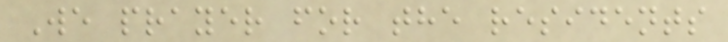We prayer for the residents
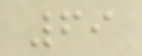69
